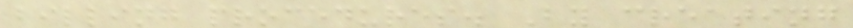billing procedures. By creating
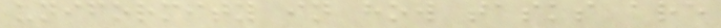uniformity in how tasks are
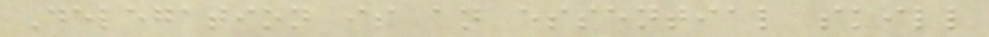Delegation is an essential skill
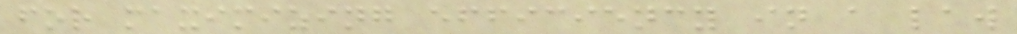for maximizing efficiency in a law
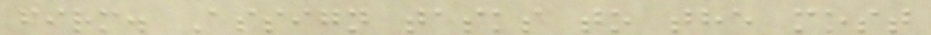firm. Assign tasks to the most
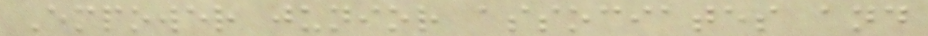Empower junior associates and
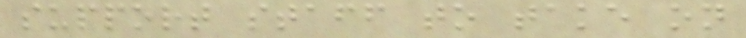support staff to take on
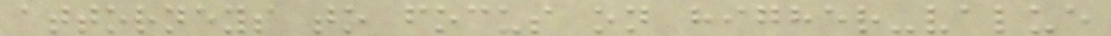attorneys to focus on higher-value
